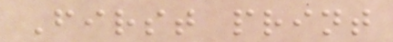First print
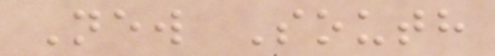New South
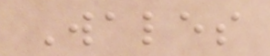Wales
